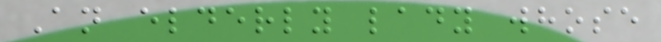An elderly lady whose
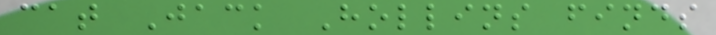cat Jack Hollins finds
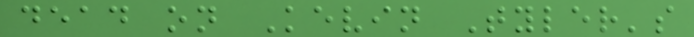dead on Kevin Tyler's
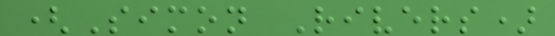(Simon Rivers)
